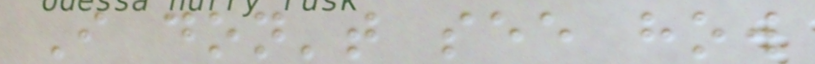I don't see how
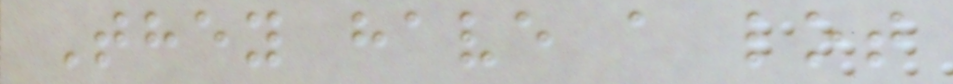They have a lot
